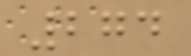274
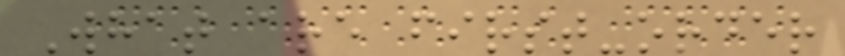What are first-order
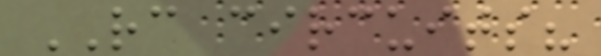RC circuits?
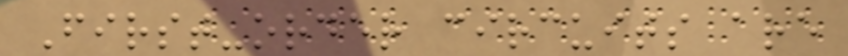First-order circuits are
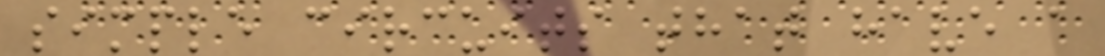simple circuits that have a
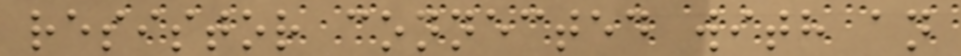resistor connected with an
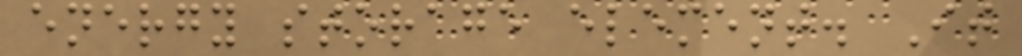energy storage element. It
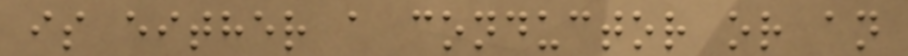is either a conductor or an
